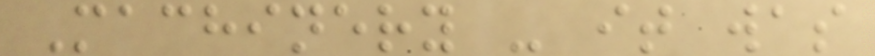Machinery - it was
